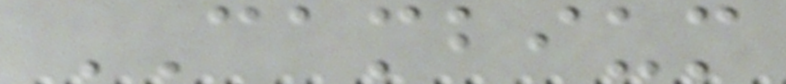CAMBIUM
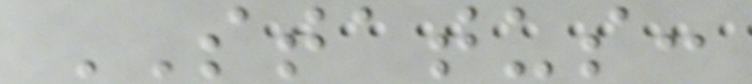STATUS:
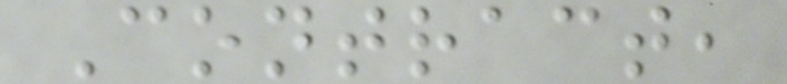Contract,
